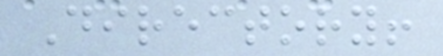Directory!
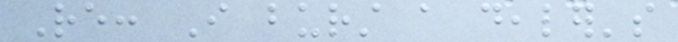Re: I burst a dealer's
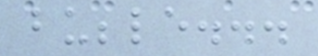bubble...
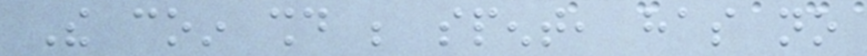The coin should be spent, has no
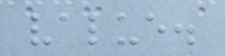value.
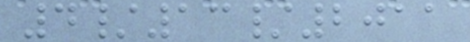4/13/2011
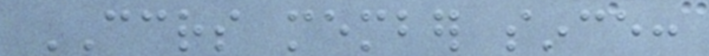CCRS member since:
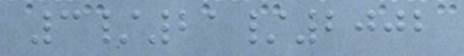3/21/2002
